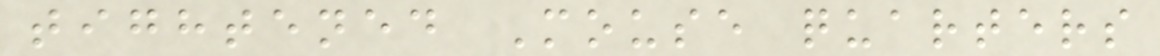tightened Mouse quarters
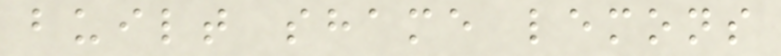built shame lemons
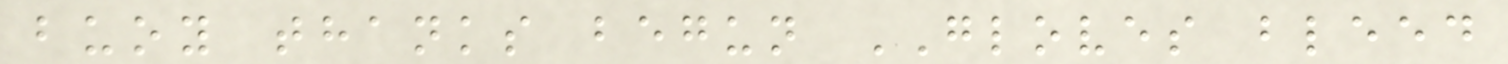buoy thanks begun GLOVES bleed
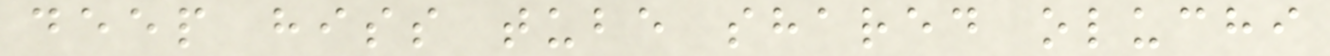deep hiss tube shared oluchi
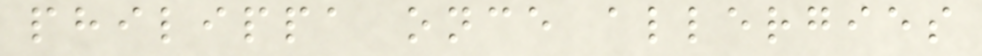philippa once allergies
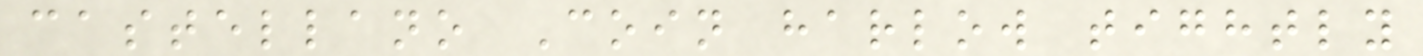castellano Coin harlow tightly
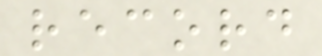record
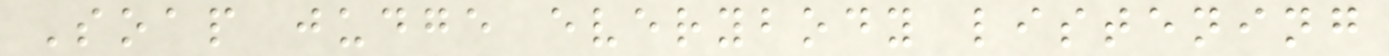Soap judge everybody listening
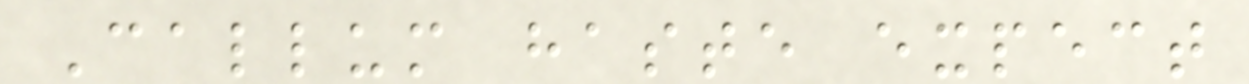Callum haste expect
